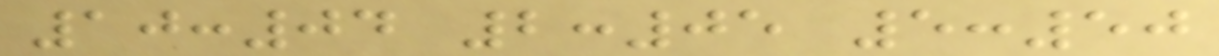10:04 2:05 5:50
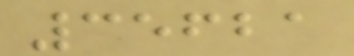35621
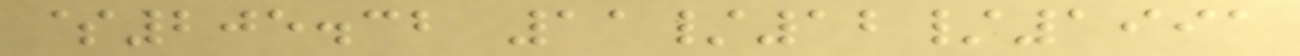$205.32 11/12/1991
